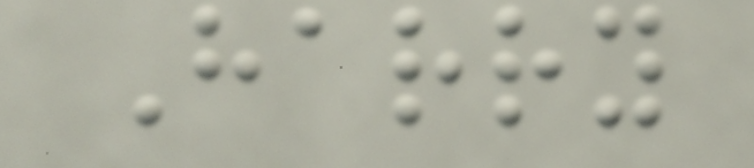Harry
